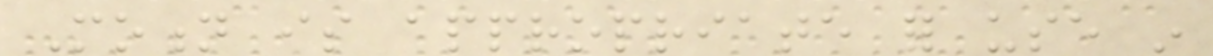Motion is appropriate for use in
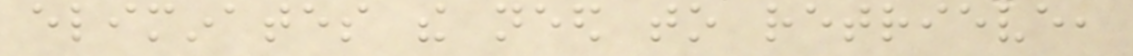eliminates the need to retrieve,
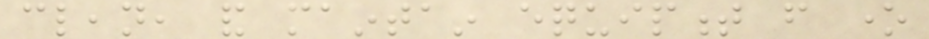clean, and maintain equipment from one
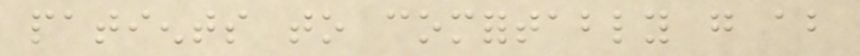patients to comfortably go about
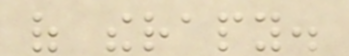of therapy.
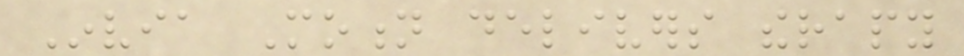Invia Motion delivers therapy
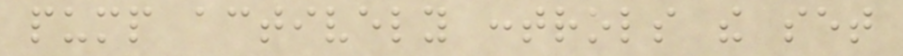pump actively controls the set
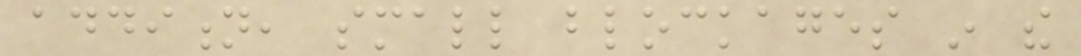addition, small blockages in the
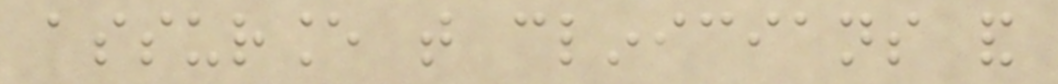assurance that clinicians and
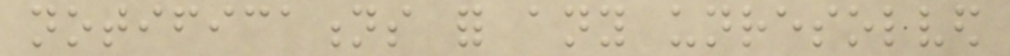notifications for any unresolved
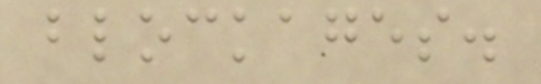blockages.
